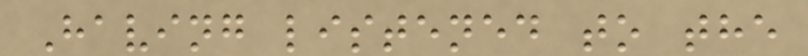Having listened to the
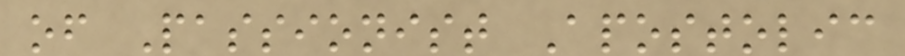of Passionist Apostolic
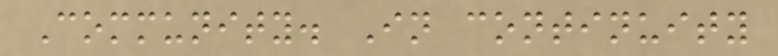Community. In continuity
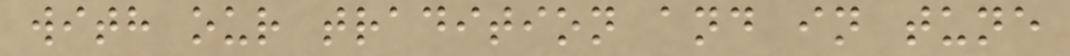with our tradition and in tune
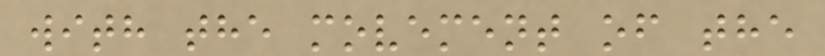with the movement of the
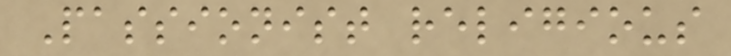Passionist religious
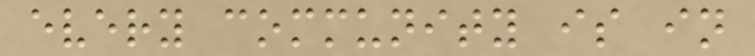every community is in
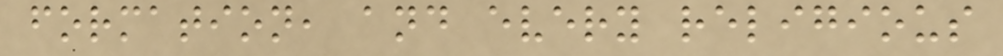formation, and every religious
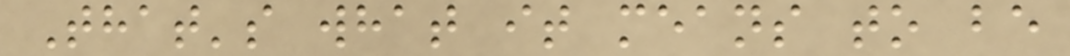That's what it means to be
